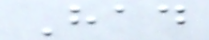Had
